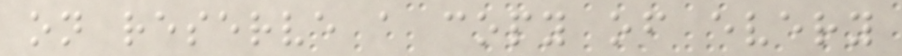on reserve a copy of every
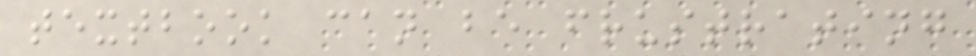textbook can be frustrating
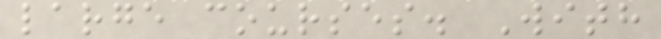large courses. With
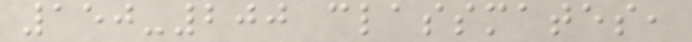150-200 classmates,
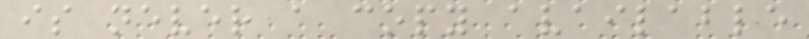is never a copy available
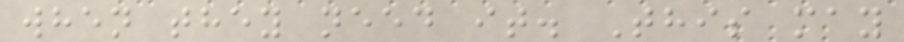when they need it. This may
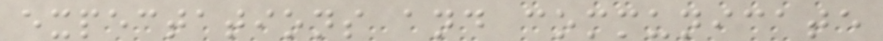expectations and communicate
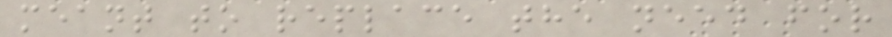meant to replace the need for
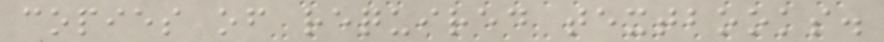copies of required textbooks.
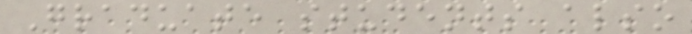Graduate students also
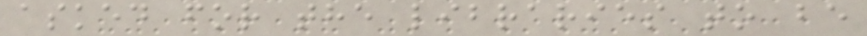asked for the libraries to be
